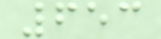653
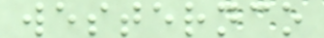westernco
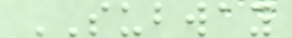SUBWAY
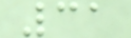31
